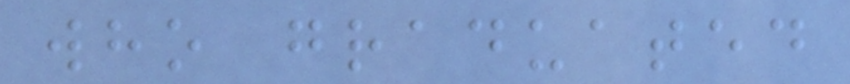who graduated
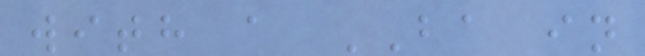with a BA in
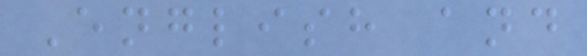English and
